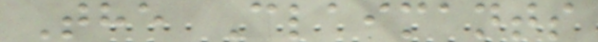The Claimants
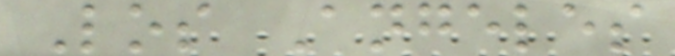Los Angeles
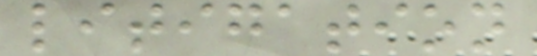litigation
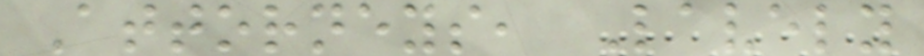Attorneys, Lavely
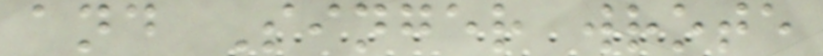and Singer wrote
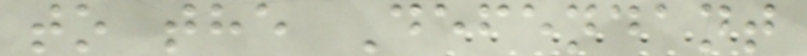to the Defendant
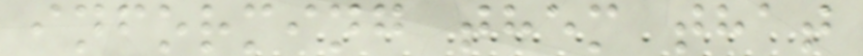informing them that
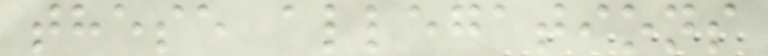these allegations
